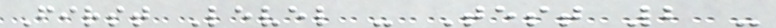First Level - Test 2 -
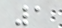1
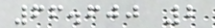66.600 2
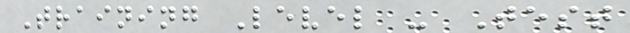Training Level - Test
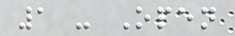1 - Open
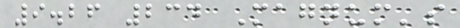9.26 234 Magnum's
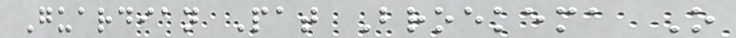Guardian Pat Broekema O
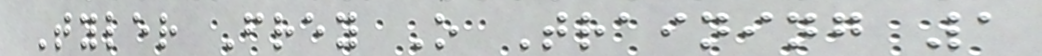Tyler Frey O Training 1
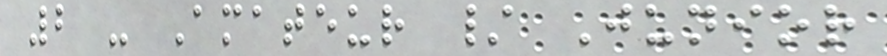2 - Amateur / Junior
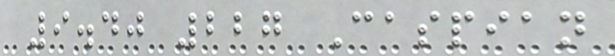9.40 227 Caspian
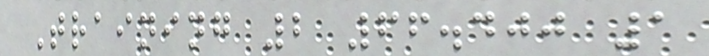Training 2 66.400 1
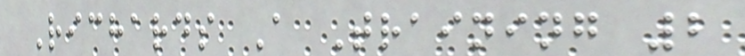Richards A Training 2
